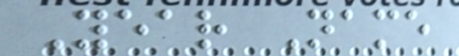Year Name
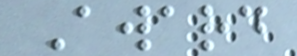Award
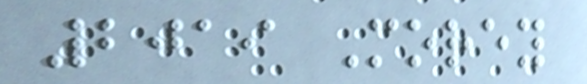2019 Morey
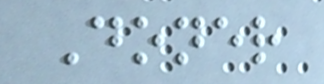Doner
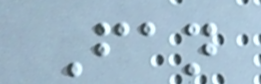Fan
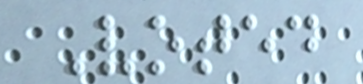Voted
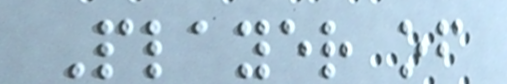Player of
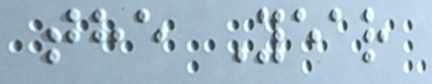the Year
